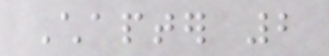Chapter 2
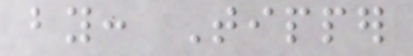by: Tipper
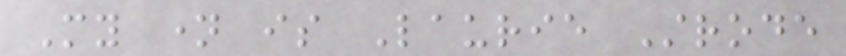My name is Laurie Strode
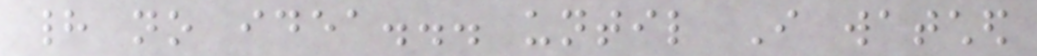had no idea... until I watched
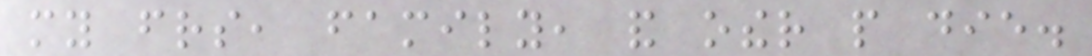my friends, family, and other people die.
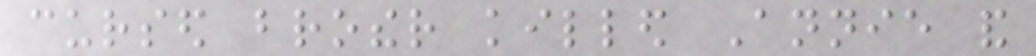cursed brother killed Annie and
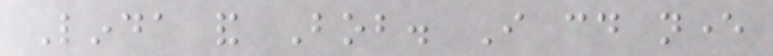Linda and Bob. I could never
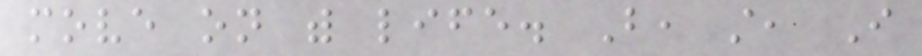move on with life. But, still, I
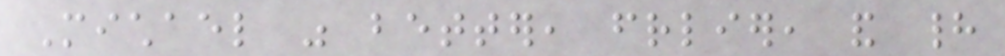Michael was better, friendlier, and had
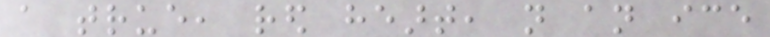a true, red heart, not an ice
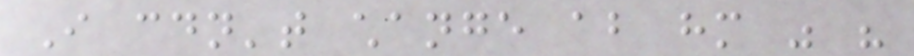I couldn't change about him was his
